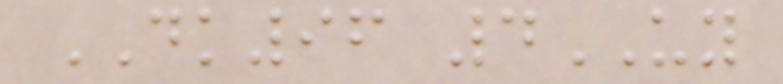DK96 4UY
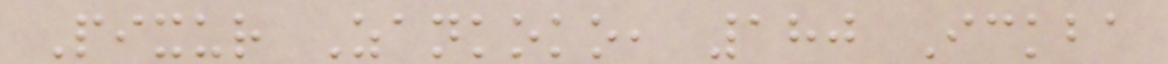Pixur Zankoko, 180 Ickba
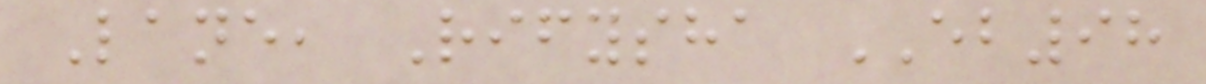Lane, Rifysha EB98
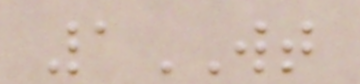1WT
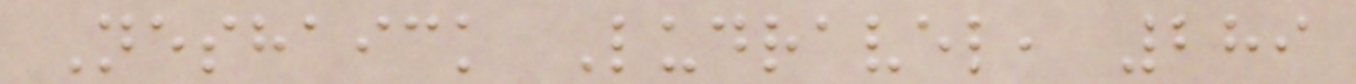Neshaick Ludravel, 289
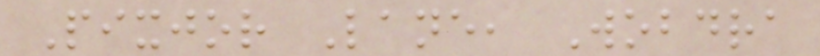Pixjor Lane, Wobdra
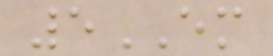5EM
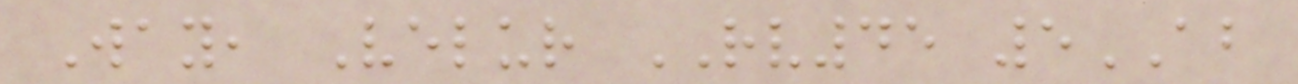Way, Velur RV45 5AB
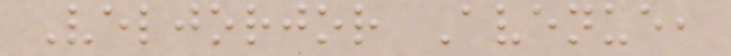Veljorjor Avenue,
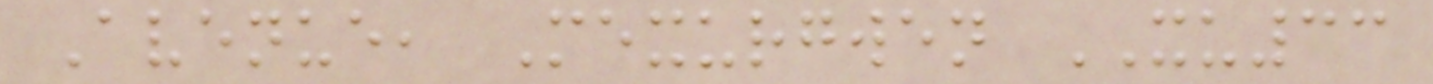Avenue, Mexurgwen XU33
